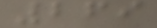269
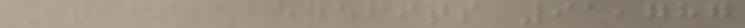Staff Benefits 91,787
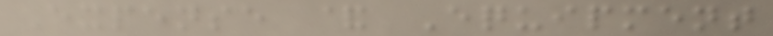Expense & Equipment
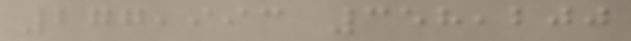277,993 358,200
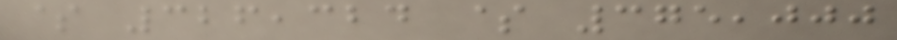$ 326,324 $ 375,000
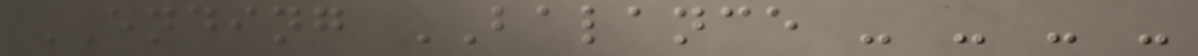ENDING BALANCE - - - -
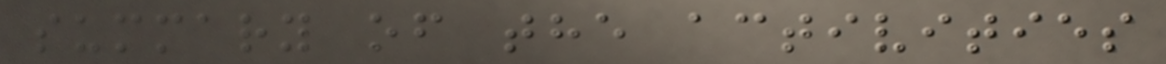summary of the activities
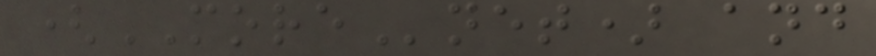(MOREnet) and
